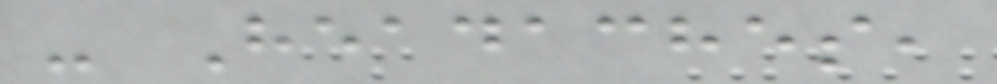- Headaches,
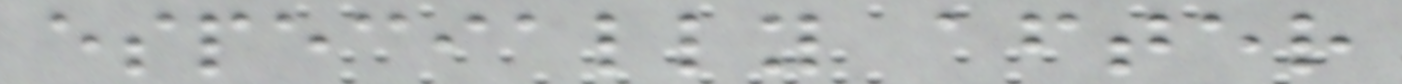especially after
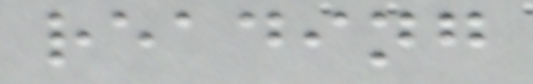reading
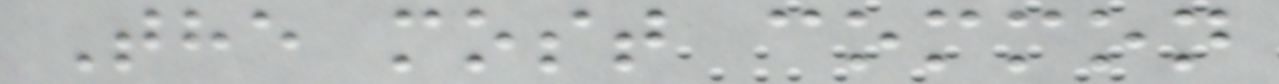The most common
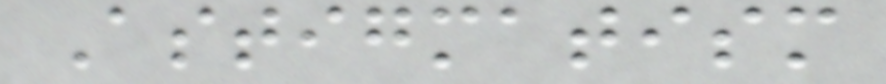Astigmatism
